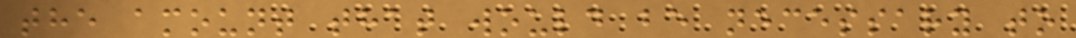the amount that would be necessary to
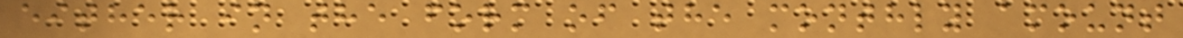either in the form of the monthly amount
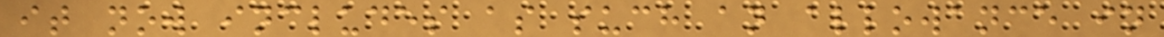it now includes as such an allowance in
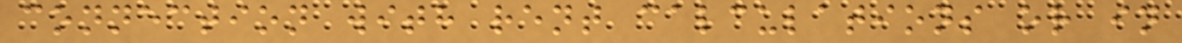connection with rent calculations or in
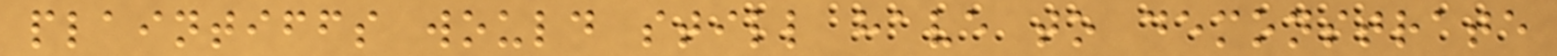plaintiffs would still have to demonstrate
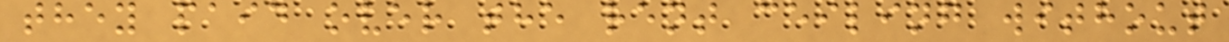they paid over the rent ceiling without
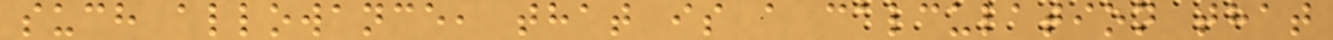such allowance, that is a calculation that
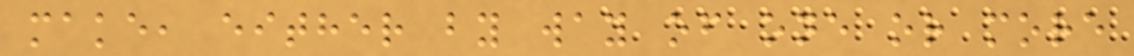make, either by way of one or more
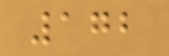172
